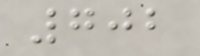702
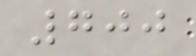700
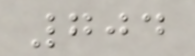704
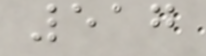517
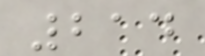214
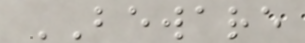BEWARE
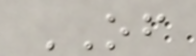OF
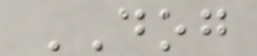DOG
